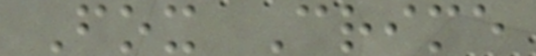Fox Crime
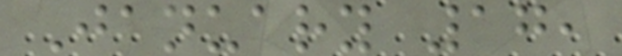January 17,
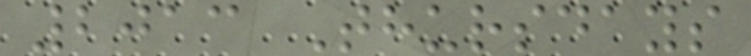2013 Thursdays
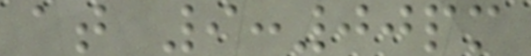at 9:00pm
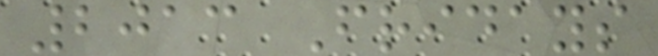2013 Fridays
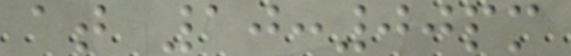at 10:00pm
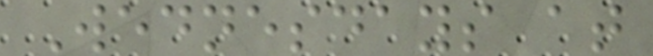Wednesdays at
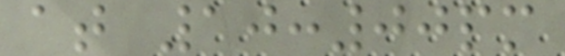at 10:00pm
